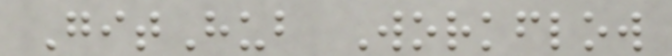GitHub Workflow
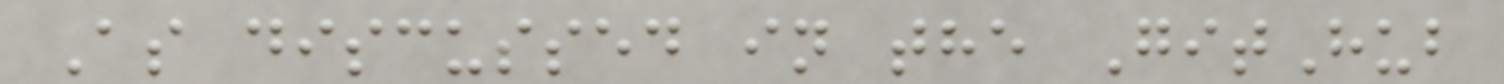As discussed in the GitHub
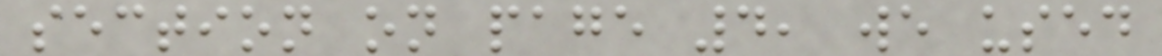section on page 4, we used
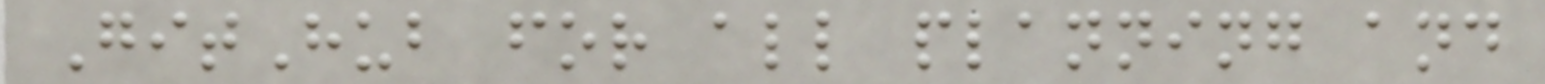GitHub for all planning and
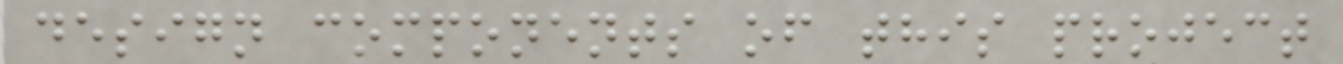design components of this project
